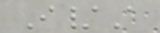I/A
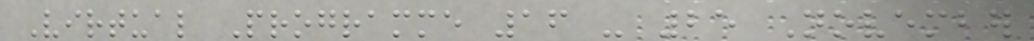Virtual Programme 16 - 25 November
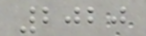2020
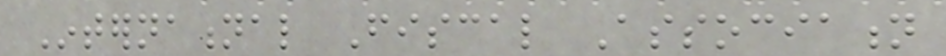International Fiscal Association
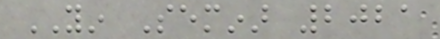YIN Seminar 2021
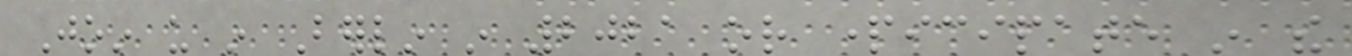Join us in Berlin in 2021 or participate in the
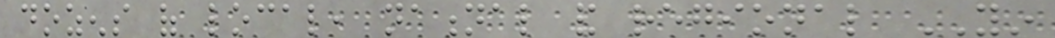dozens of local, national and regional YIN
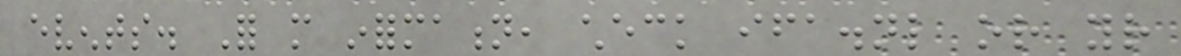events. For more information, check ifa.nl or your
